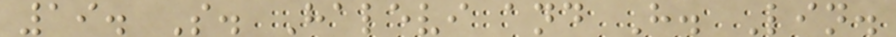19. S. Halevi and H. Lin.
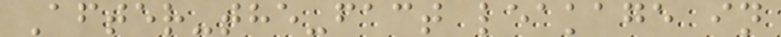After-the-fact leakage in
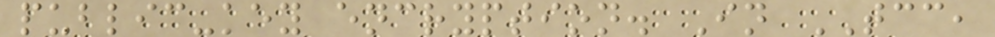public-key encryption. In TCC,
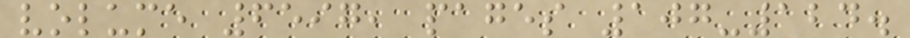volume 6597, pages 107-124.
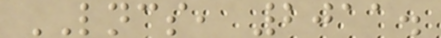LNCS, 2011.
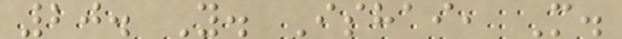20. Y. Ishai, M.
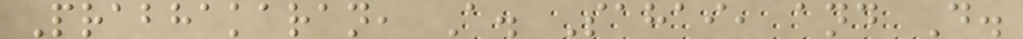Prabhakaran, A. Sahai, and D.
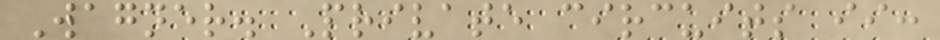Wagner. Private circuits ii:
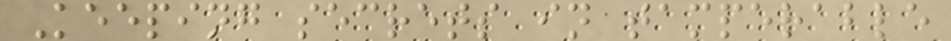Keeping secrets in tamperable
